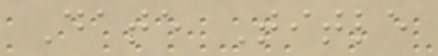Date Title
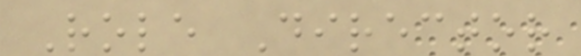Role Director
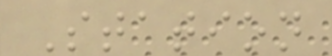Station
